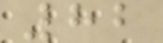82
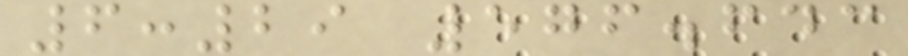6:29 576.643
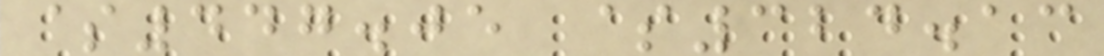$447.05 $324.13
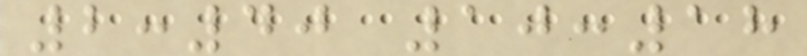2:40 10:18
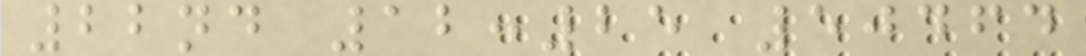22nd 12:25 50464
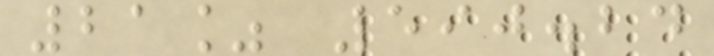21% 590.24
